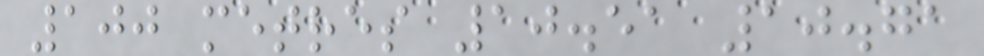100 metres 10.51 10.71
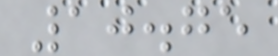10.75
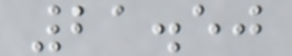21.50
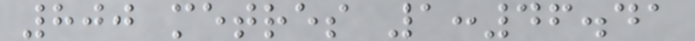800 metres 1:46.41
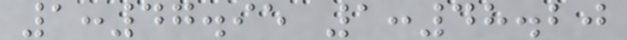1:47.95 1:48.20
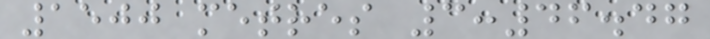1500 metres 3:46.47
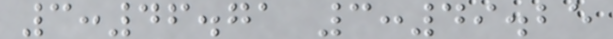3:46.71 3:49.25
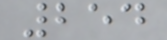254
